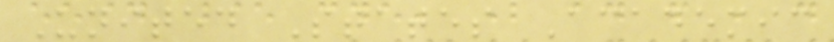United States Academic
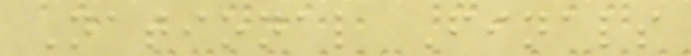National Finals
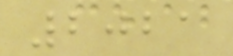2021
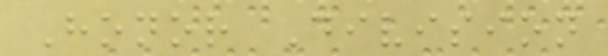Honor Division
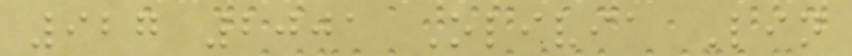927 2001 Olivia Lin
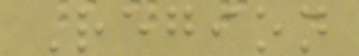Region
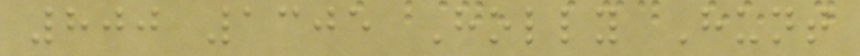800 1305 Holly Hunt
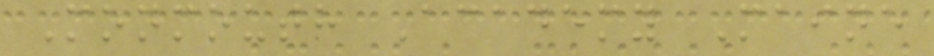Monmouth Academy Maine
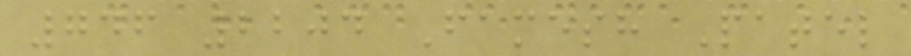746 2204 Famesh Patel
